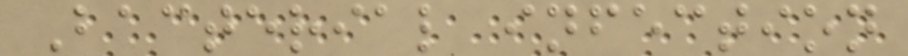Bacterial infection
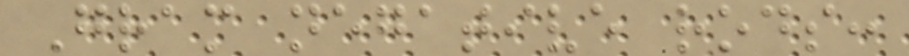Gram negative rods:
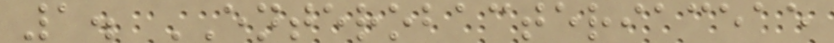1. ENTEROBACTERIACEAE
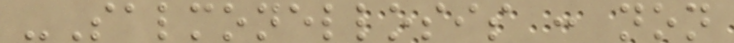-Salmonellosis : non
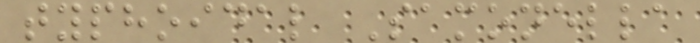typhoidal Samonella
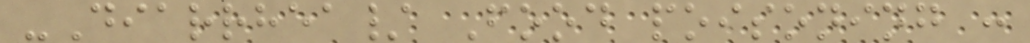-Diarrhea/ Food poisoning :
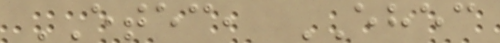ETEC, EHEC
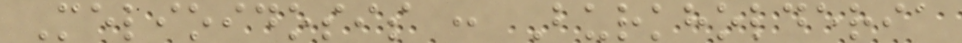Melioidosis : Burkholderia
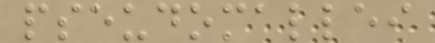pseudomallei
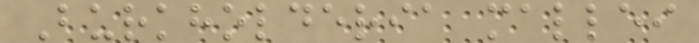Burkholderia mallei
